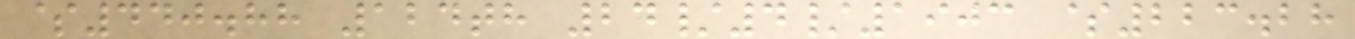$440.88 124th 24/4/1903 $223.28
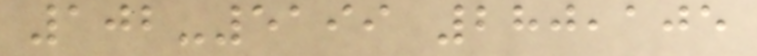102-5199 280,105
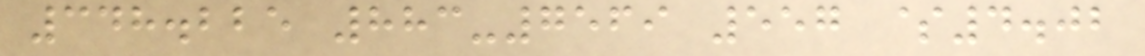348.225 883-7569 557 $4.02
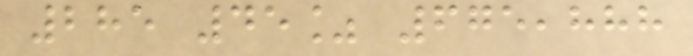285 45% 675,888
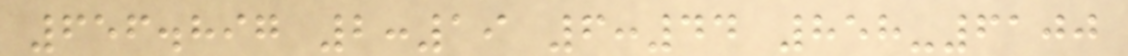656.897 2:19 6:44 858-6100
